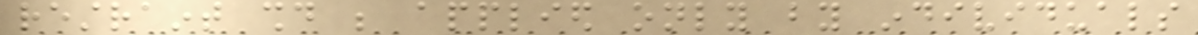restraint should be applied only by individuals
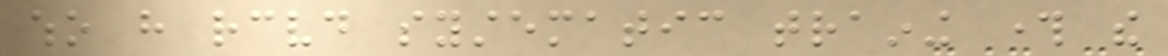who have received systematic training through the
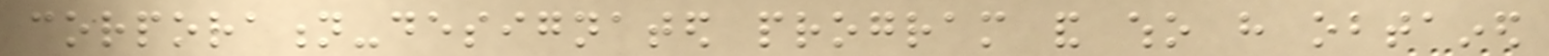corporation-designated program and who have obtained
